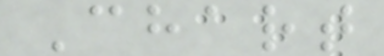Chart
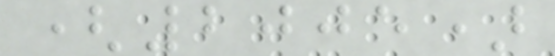(2005)
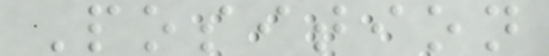Position
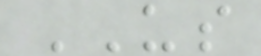US
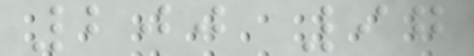200 97
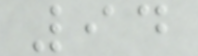94
